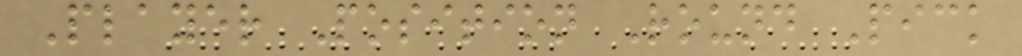Player Position Round Pick
